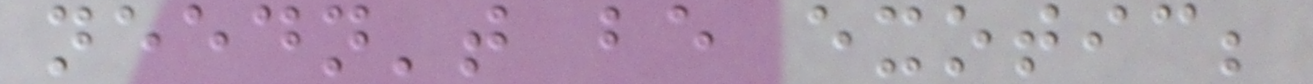needn't be exotic;
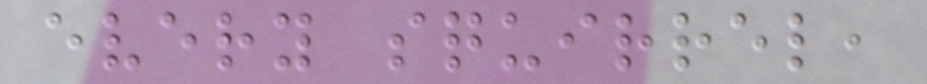every squirrel,
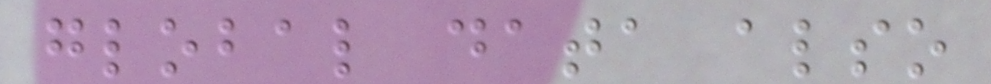global data also
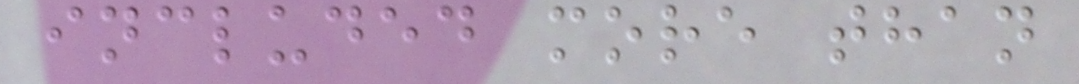included more than
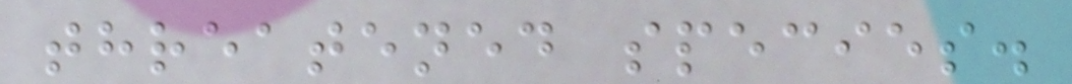threatened species.
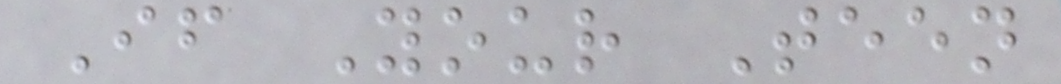If Your Teen
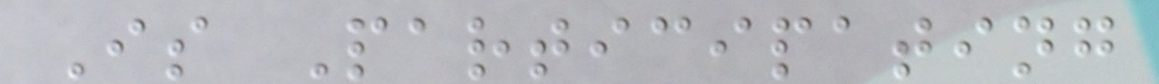Is Participating
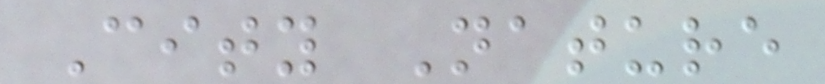City Nature
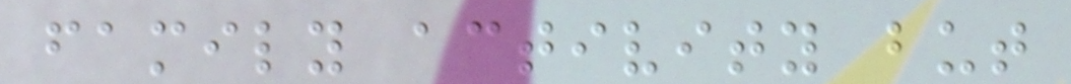family activity but
